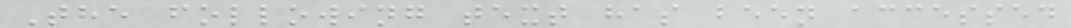The following text has been accessed
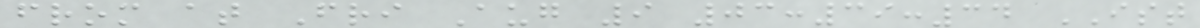from at Fri Aug 9 03:39:34 IST
